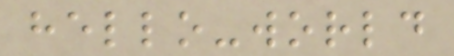hello-world
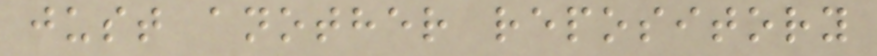just another repository
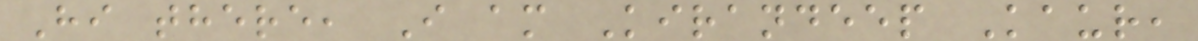Hi there, I am Kirandeep Kaur,
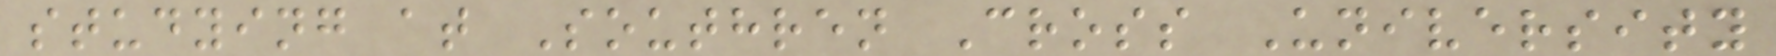studying at Southren Cross University
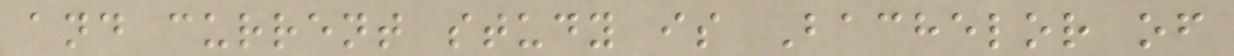and current study is Bachelor of
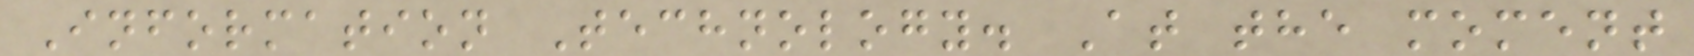Information Technology. At the moment
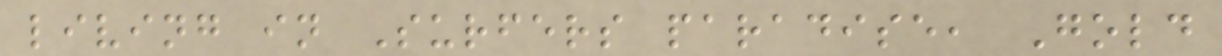living in Surfers paradise, Gold
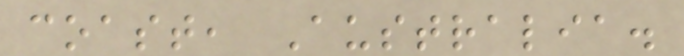coast, Australia.
